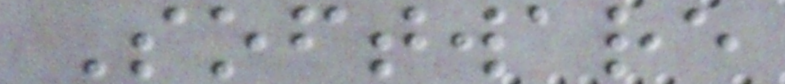Software
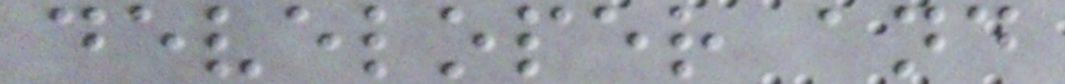developer and
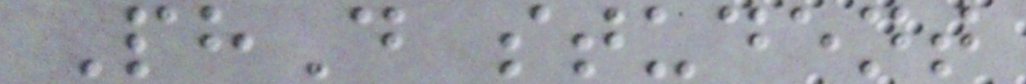PhD student
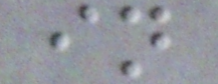in
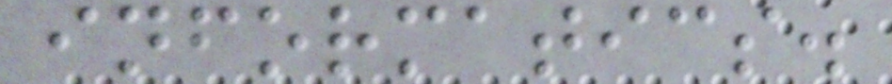informatics.
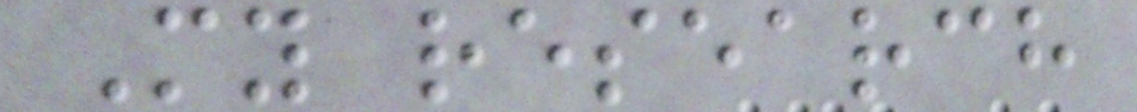My research
